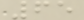65
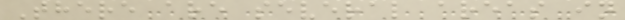There are several areas in
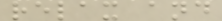relax and
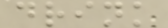drink
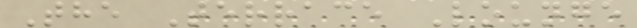The Terrace Lounge
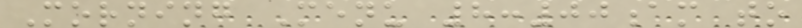Morning Menu 8:00am to
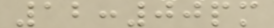12:00pm
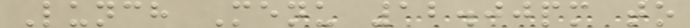Lunch Menu 12.00pm to
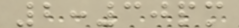2:30pm
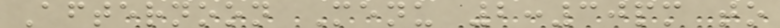Afternoon Menu 2:30pm to
